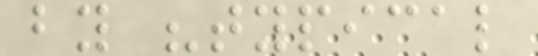by "typical
